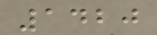1420
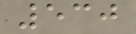530
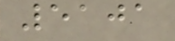5101
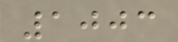1003
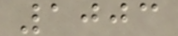1003
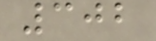302
